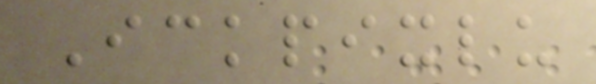Ickpixlu
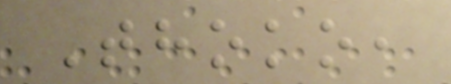Thoko,
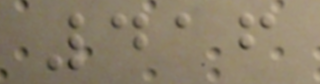416
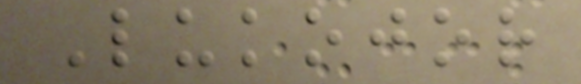Lukojor
